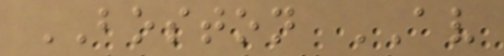BOSTON AV
